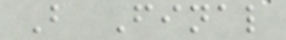B Final
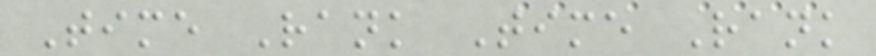Time Rank Time Rank
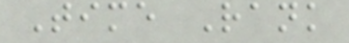Time Rank
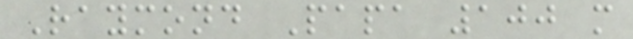Raymond Papa 100 m
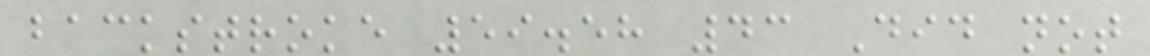backstroke 59.58 43 Did not
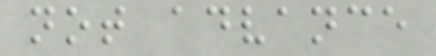not advance
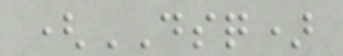(DSQ)
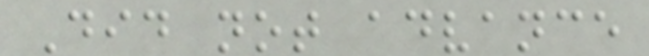Did not advance
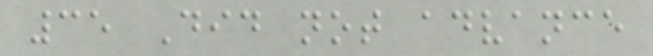35 Did not advance
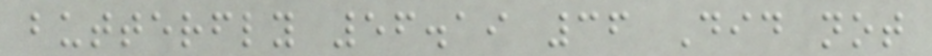butterfly 56.19 36 Did not
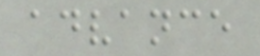advance
